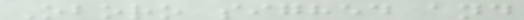Oboro sighed and
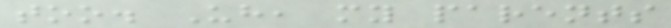too. Uh, my parents
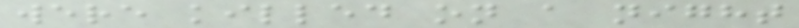were killed on a night
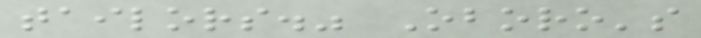tailors." Oboro's
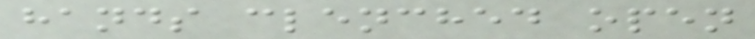hands clenched open
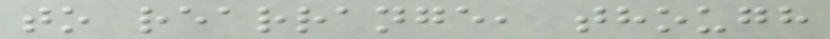to rearrange, though
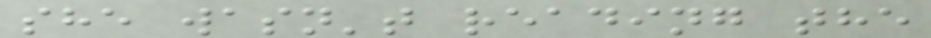she wasn't reading the
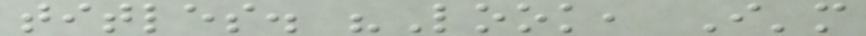titles. "Look, I'm
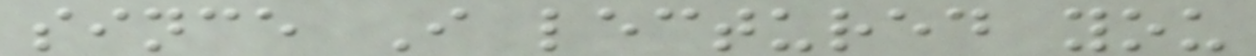since I lectured you
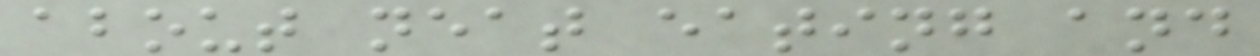about neat eating and
